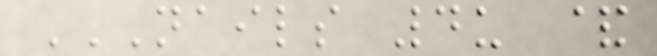NAILS 4U &
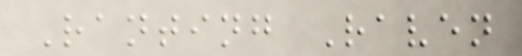Ranting Raven
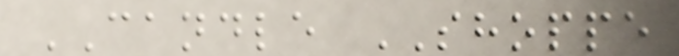CANDLE SHOPPE
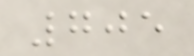705
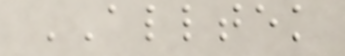ALLTEK
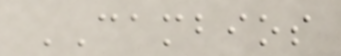CAMBIOS
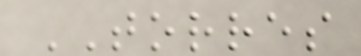TORRES
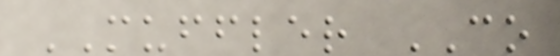MUFFLER CO
